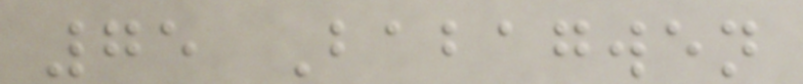75 Babagwen
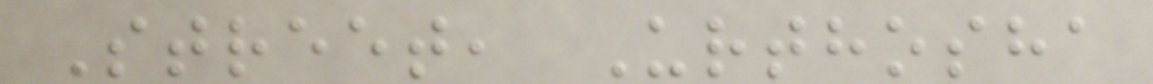Street, Urthosha
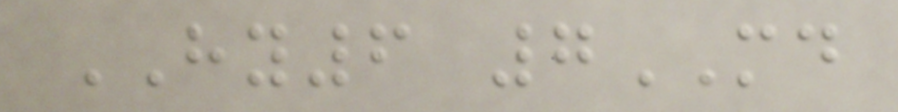HY6 7MD
